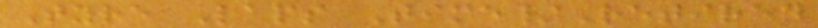Tyre Laps Time/Retired
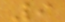9
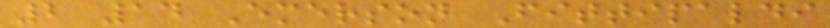2 14 Emerson Fittipaldi
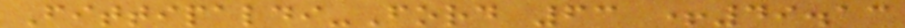Fittipaldi-Ford 63 +49.13
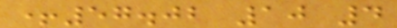+57.02 10 4
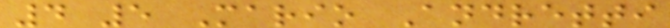4 5 Mario Andretti
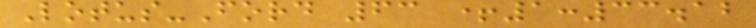Lotus-Ford 63 +1:33.12
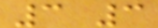3 3
